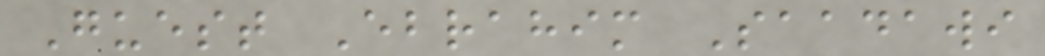Guest Ebrahim Saadawi
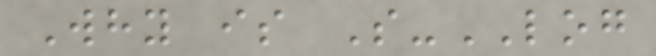Why is S-LOG
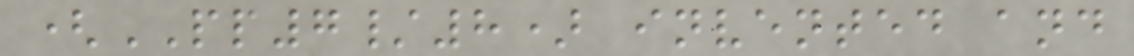(PP7/8) invented and
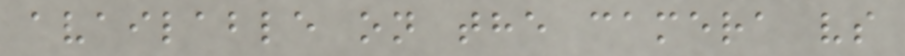available on the camera vs
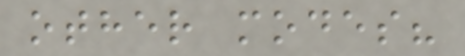other modes?
